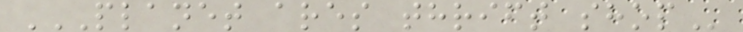PLANET ARES THRIFT SHOP
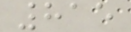815
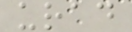urad
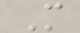M
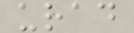urad
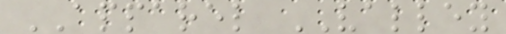APPAREL VALLEY
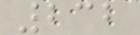232
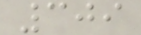309
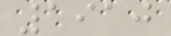1910
